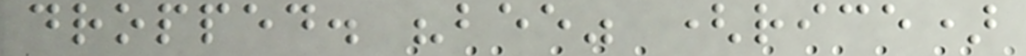dropped. "bee" (rice)
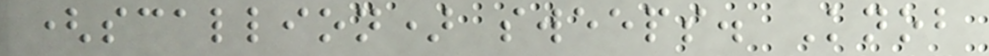(scallion) sweeps. Knob
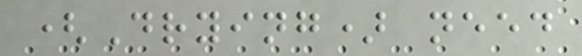(Drying) need
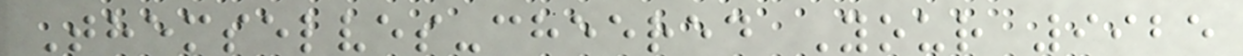Themselves-cheered Your 9925
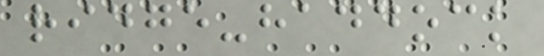ridge-haddock
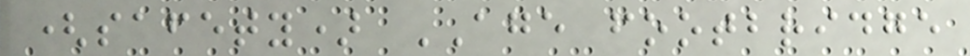(safety) AGE footbridge
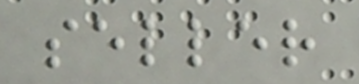seller
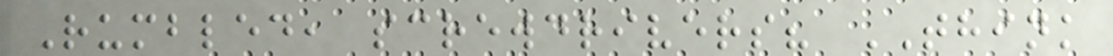Rumbled, screwdrivers? THINK
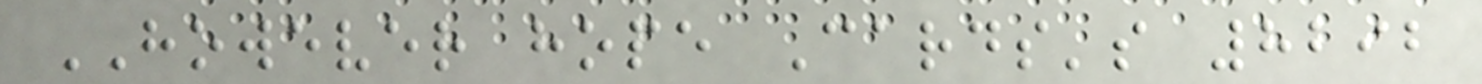HOWEVER hope Cards's 8292
